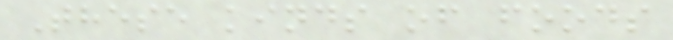These kinds of foods
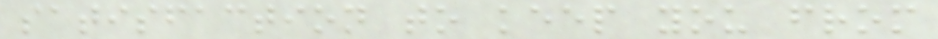satisfaction to keep you from
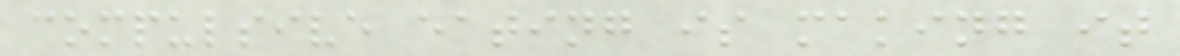compulsive eating is making it
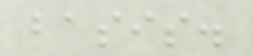basis.
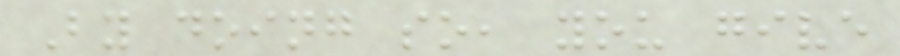By doing so, you give
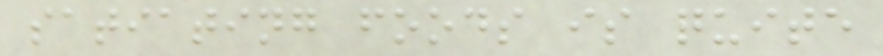satiating foods is quite
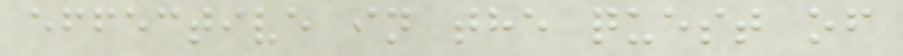effective in the quest of
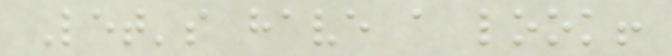Let's have a look!
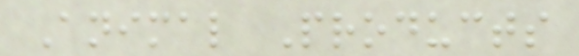Animal Products
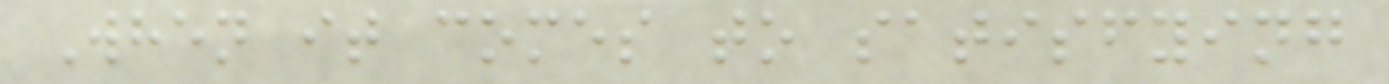When it comes to satisfying
